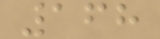168
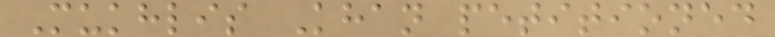Mukhlis Khan petitioned
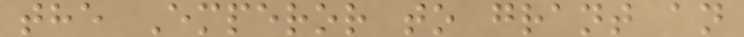the Emperor to grant an
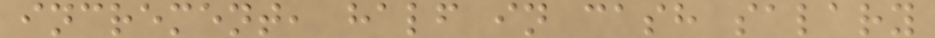increment, half in cash salary
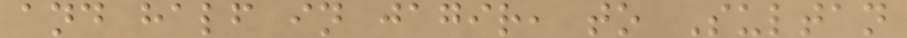and half in jagir, to Sultan
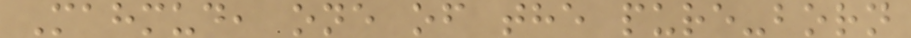Mahmud, one of the pure-born
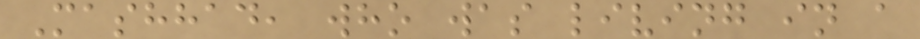Mashhad, who was living in a
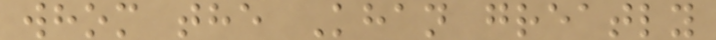whom the Khan greatly
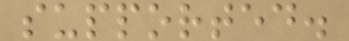supported.
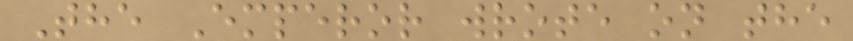The Emperor wrote on the
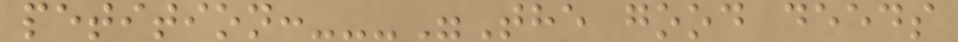petition:---"The good deeds
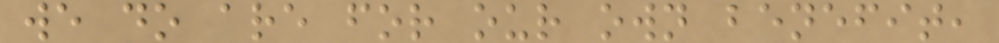we do are for our own benefit,
